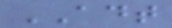ADT
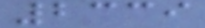2339
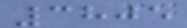3805
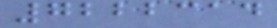7222314
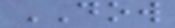DOW
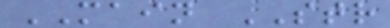MAIN STR
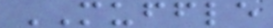MUFFLE
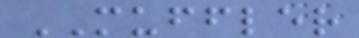MUFFLER
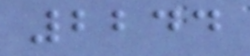2244
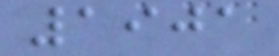1901
